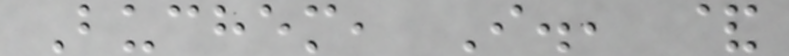Buchem, I., &
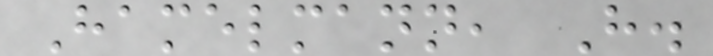Hamelmann, H.
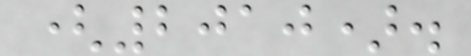(2010).
